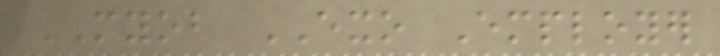MYOB EXO Employer
